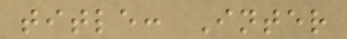title: Inter
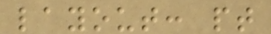layout: pt
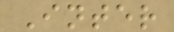Inter
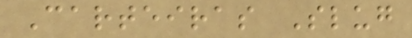Carteiras Slug
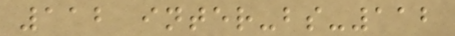112 inter-bs-112
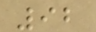92
